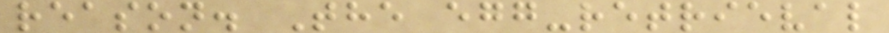reason. The egg-retrieval
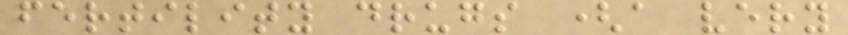fertility drugs (a very
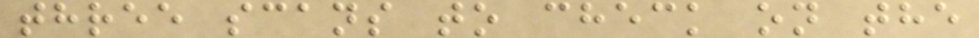three scans to check on the
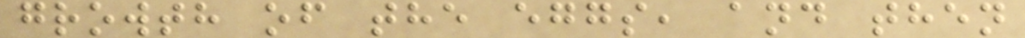growth of the eggs, and then
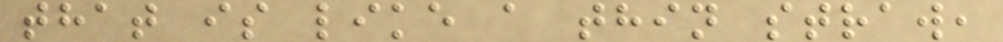that is like a thin straw,
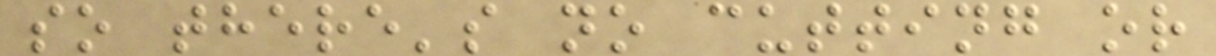so there's no cutting or
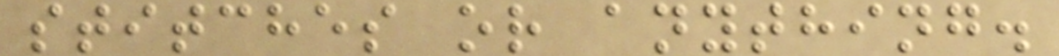stitches or anything.
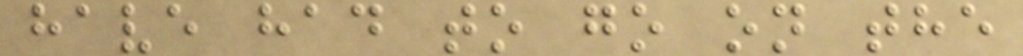have had to go on the
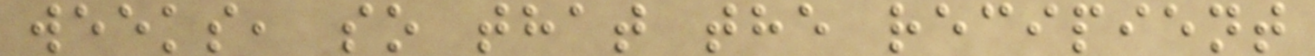weeks, so that the recipient
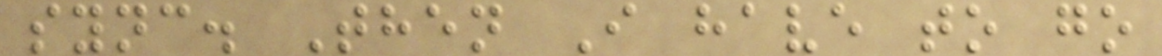sync. Then I have to go
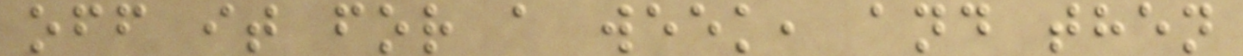off it for a week, and then
